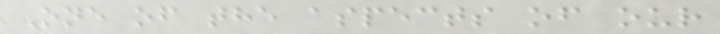One of the aspects of our
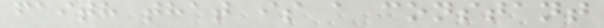faith that is a constant
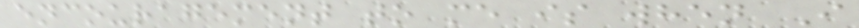encouragement to me is when I
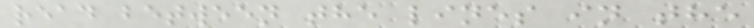read between the lines in the
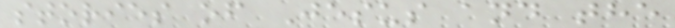stories of Jesus and the
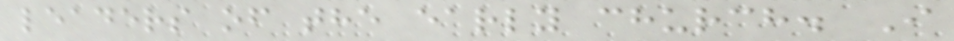leaders of the early church. I
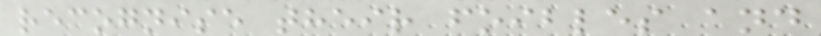recognise their foibles and
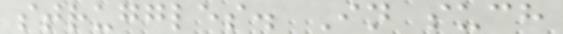struggles. In such
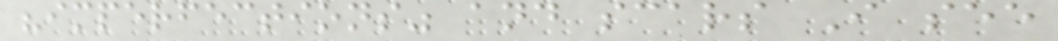"imperfections" and scars I see
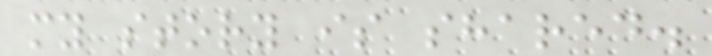my story is shared.
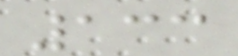133
